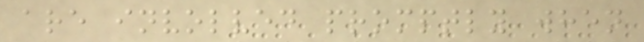are involved promptly when
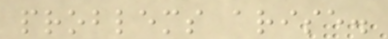problems arise.
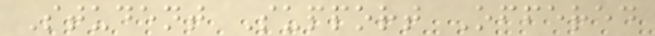Student Support Offered
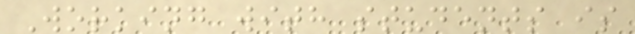Working with students is
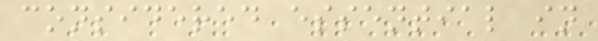considered essential in
